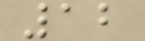12
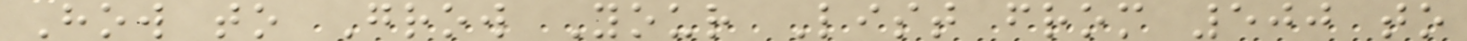How to Grow Your List from 500 to
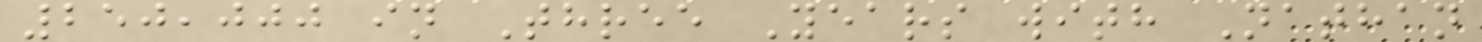250,000 in Three Years with Nathan
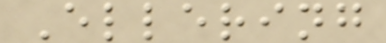Ellering
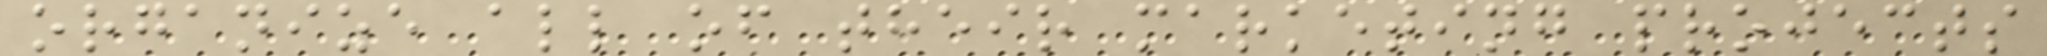organize all of their marketing projects
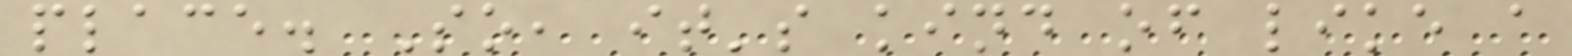place. So, it's kind of like a
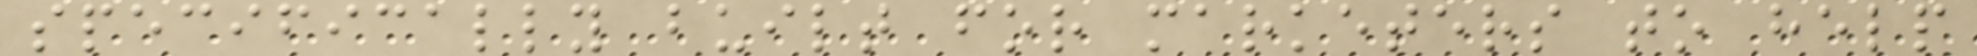specifically built for marketers to help
